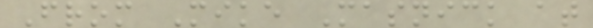From Mike Masnick at
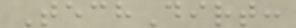TechDirt:
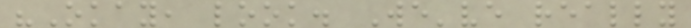"Okay, look. We've really
